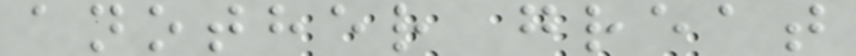another great
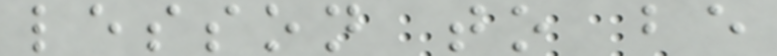lesson to be
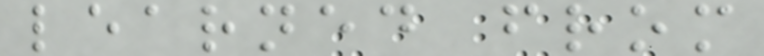learned from
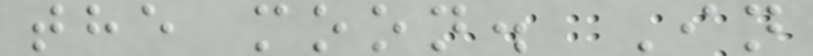the moon. In
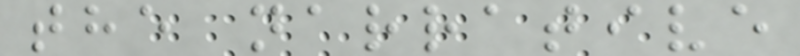the narrative
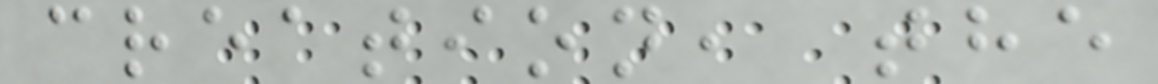creation, the
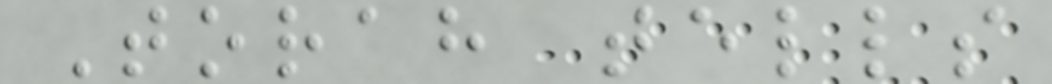Torah tells
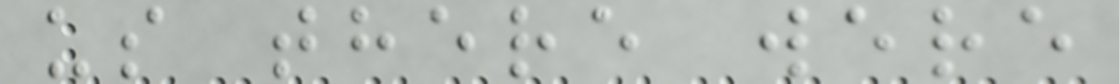us there were
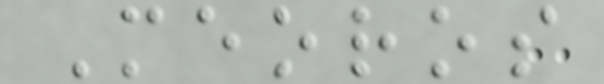Meoros
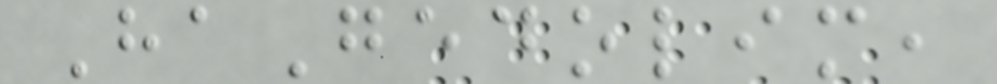HaGedolim,
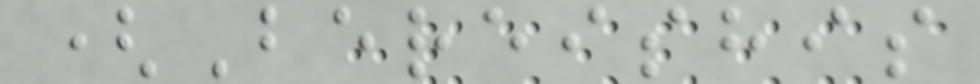(Bereishis
